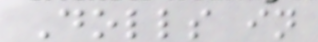Dolls in
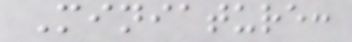Miniature:
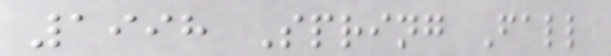1998 Spring Fall
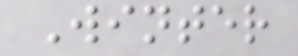Winter
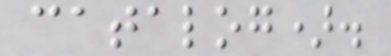catalog).
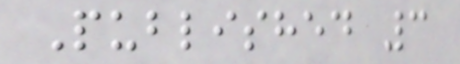Published 3
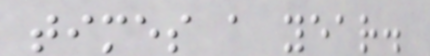times a year.
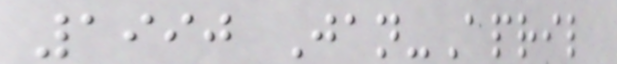1990 Jan-April
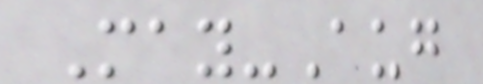May-Aug
